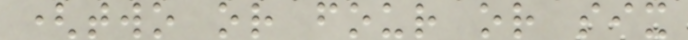(two or four or six
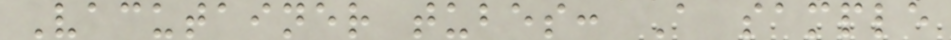Vacutainer tubes: A sample
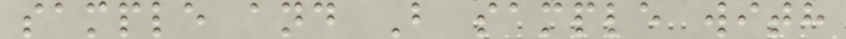sample and B sample with
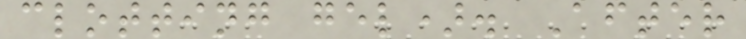clotting gel). After
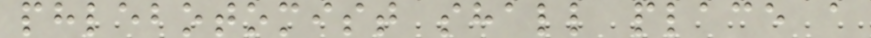phlebotomist shall place a
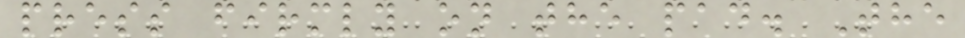press firmly on the pad. The
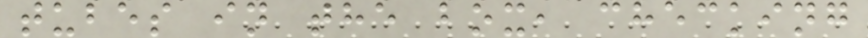tubes in the box, checking
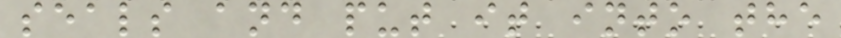seals and put it into the
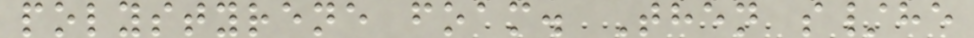polystyrene foam. Then s/he
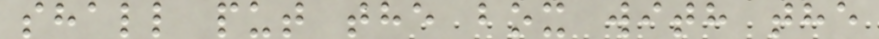shall put the box with the
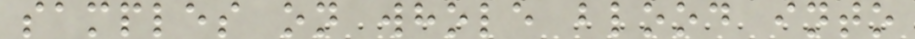samples on whole blood into
